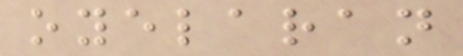oyelaran
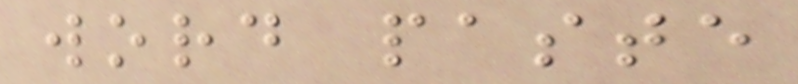word paste
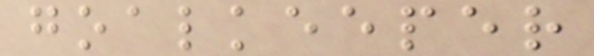goalkeeper
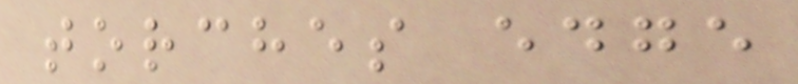torches edge
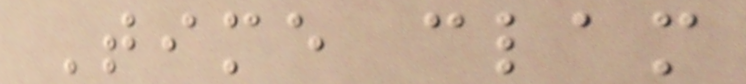Time clam
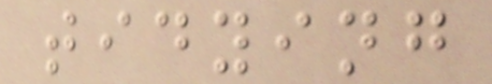tidying
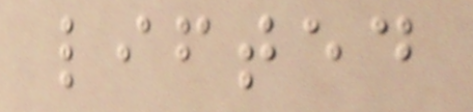lifted
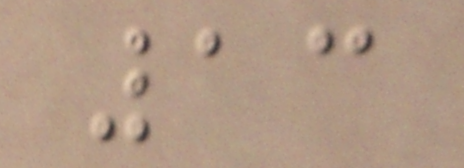13
